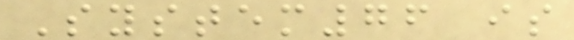System76 is
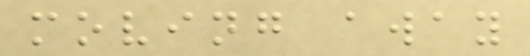moving away
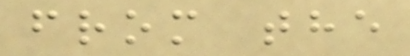from the
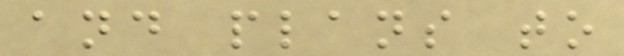and plans to
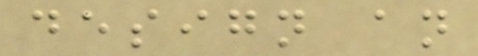design an
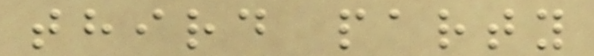third party
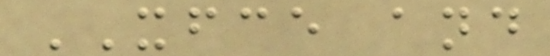XFCE and
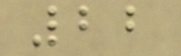22
